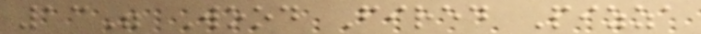13" Wood Fired Pizza
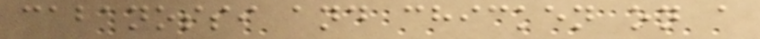cabanossi and chicken on a
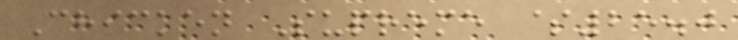Chicken Supreme $25.0
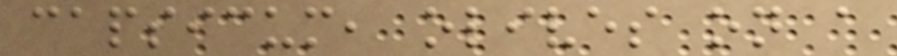capsicum, olives on a
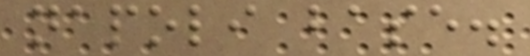napoli base.
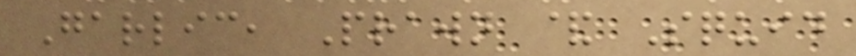Garlic, Prawn & Squid
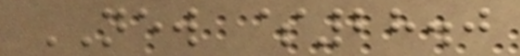NEW $28.0
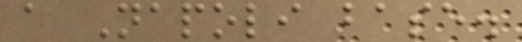a Napoli base.
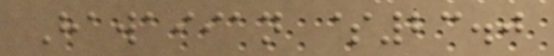Hawaiian $23.0
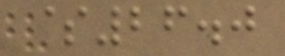$26.0
